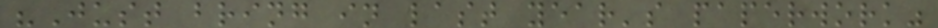"Just bring in last year's paperwork"
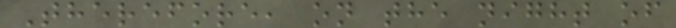Therefore, on the night of
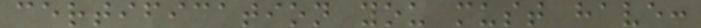certification you must have:
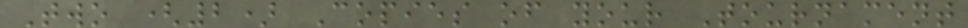Two (2) Copies of your Tournament
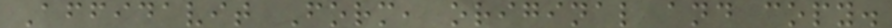Affidavit Form, original and copy.
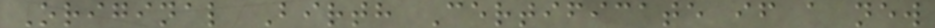Original Birth Certificate if a new
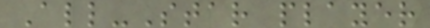All-Star player
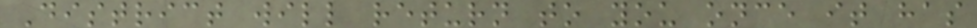District will return to you once it has
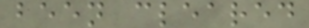been cleared
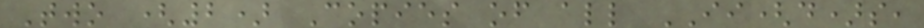Two (2) Copies of all II(d)s,
